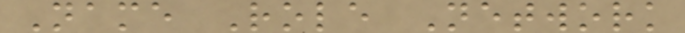Name Role Network
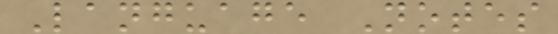Language Notes
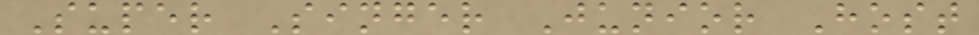Super Singer Junior Host
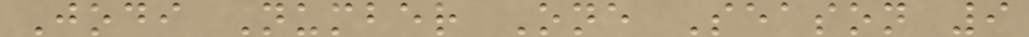Jodi Number One Season 9
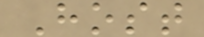Host
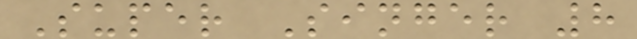Super Singer 8
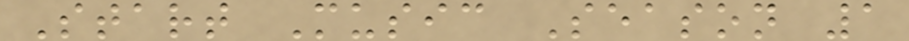Start Music Season 1
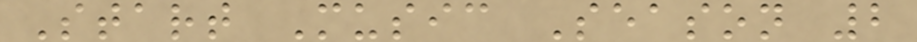Start Music Season 2
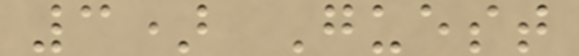3) Guest
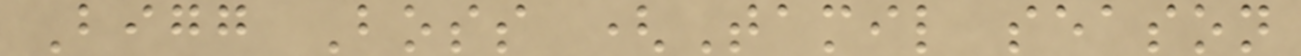Bigg Boss (Tamil season
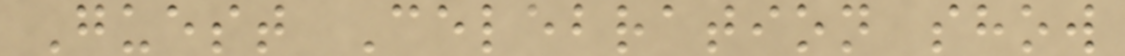Guest Celebration show
